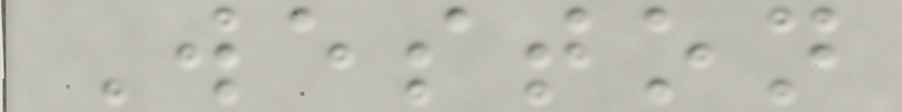Weston
